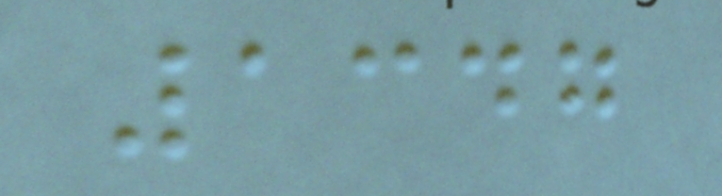1347
